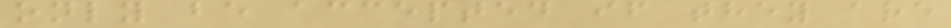only be accepted if they are
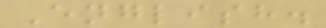English.
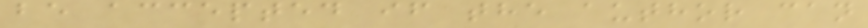be accepted if the author can
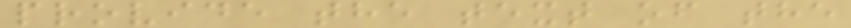provide the text of the
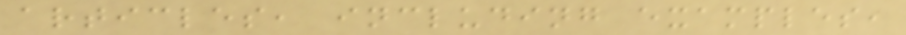articles, including examples,
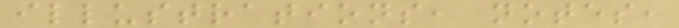illustrations, notes,
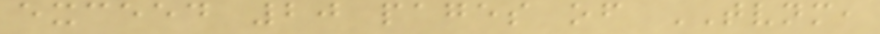exceed 20 pages of TVNM,
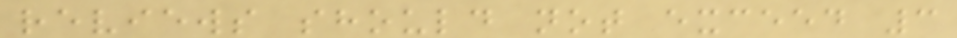reviews should not exceed 3
